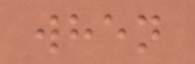when
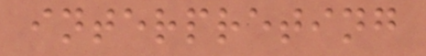interpreting
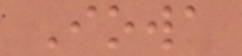Iowa
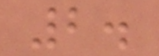2.
